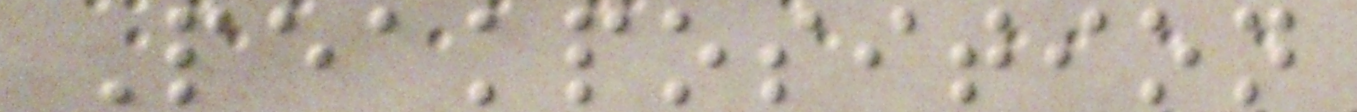Peakposition
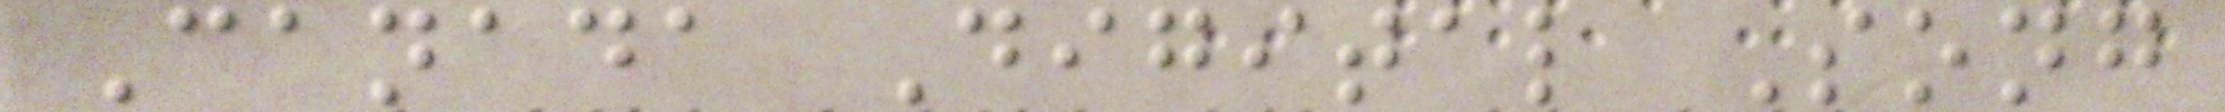Canada Digital Song
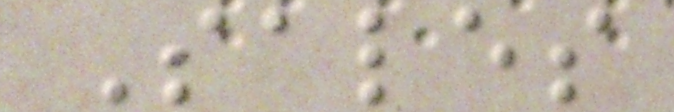Sales
